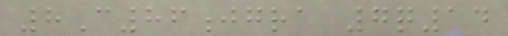8C86jgra 7q14
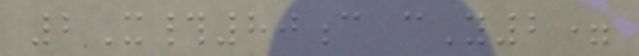2X#80c cY2=
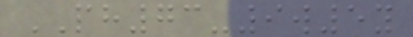PH73-9w5y
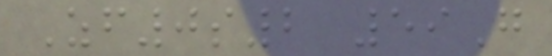Zf0s2 59G
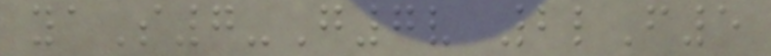yaS7-G7v 2lF5
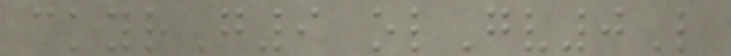ckyrG9 olGv0L
